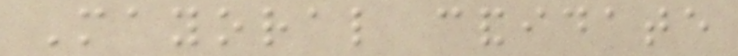Mayoral candidate
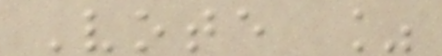Vote %
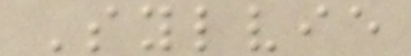Sylvie
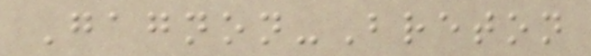Gagnon-Breton
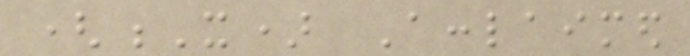(X) Acclaimed
